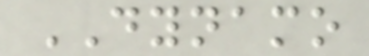DYNAMO
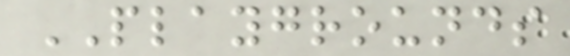PLAYGROUNDS
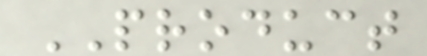PRODUCT
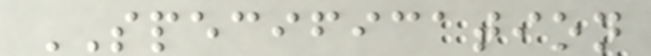SPECIFICATION
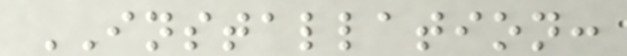INSTALLATION:
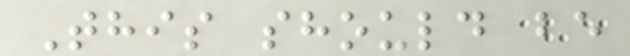This should be
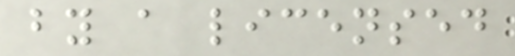by a licensed
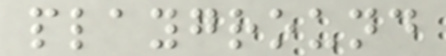playground
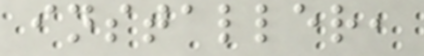installer,
